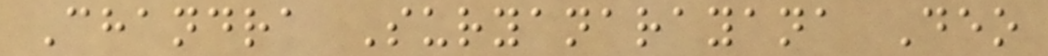Chandra Suryanarayana Deo
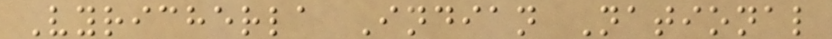Vyricherla Indian National
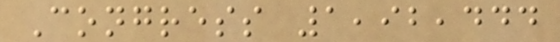Congress 1,92,444
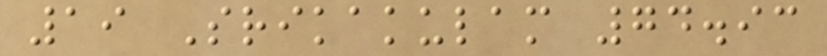19 Srikakulam 74.93
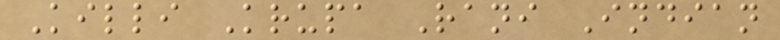Killi Krupa Rani Indian
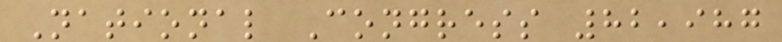National Congress 82,987
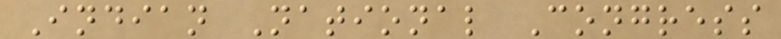Indian National Congress
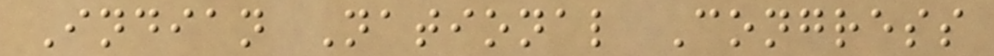Indian National Congress
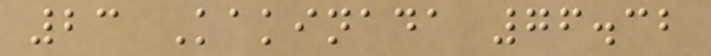23 Kakinada 76.32
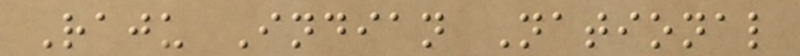Raju Indian National
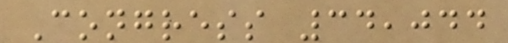Congress 34,044
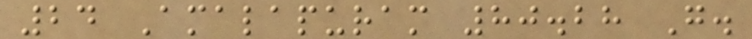24 Amalapuram 80.28 G.
